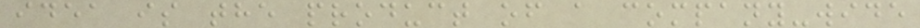idea is the product of a company-wide
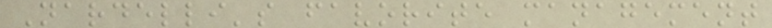Nardelli's favorite management
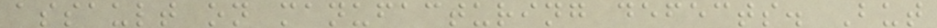assault on manufacturing defects. But
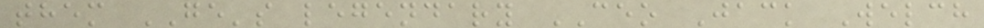them GE's legendary CEO Jack Welch
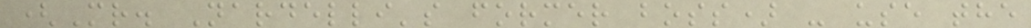(Mr. Nardelli's former boss) - use the
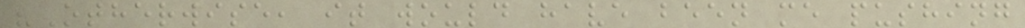"Otherwise, it would have been me pushing
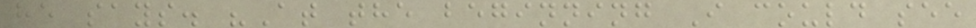he says. "At the beginning I could see
